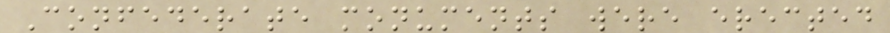Confederate monuments were erected
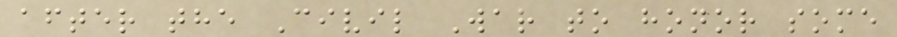after the Civil War to honor some
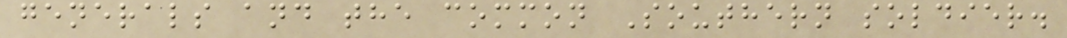generals and the common Southern soldier.
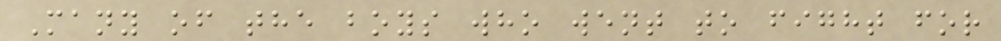Many of the boys who went to fight for
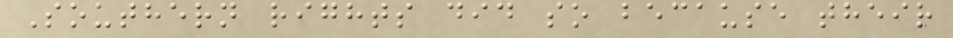Southern rights did so because their
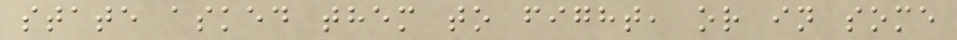state asked them to fight, or in some
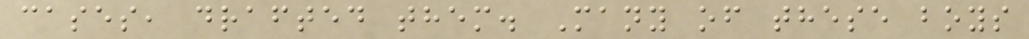cases, drafted them. Many of these boys
